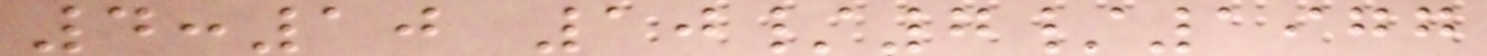4:10 10/7/1977
